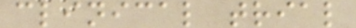clinical trial
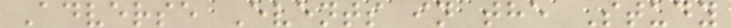Adverse Events in the Study
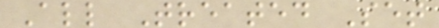All Treated Set
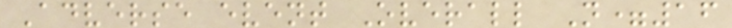Adverse event Overall N=16
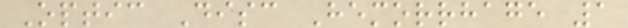Optic Disc Hemorrhage 1
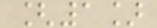[1]
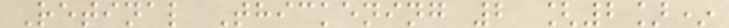Retinal Thickening 2 [2]*
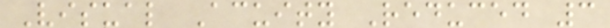Visual Acuity Reduced 3
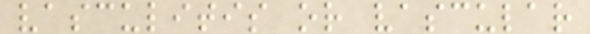vasculitis or vascular
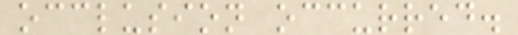occlusion occurred.
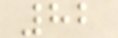82
